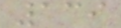139
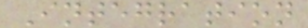Integration
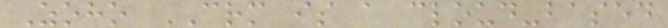Zoho CRM is a cloud-based
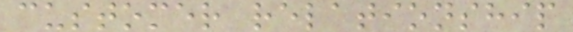customer relationship
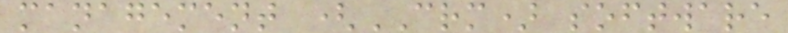management (CRM) software
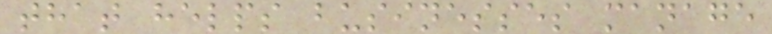that helps businesses manage
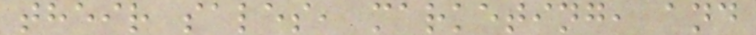their sales, marketing, and
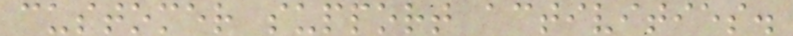customer support activities.
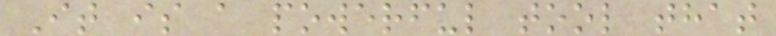It is a powerful tool that
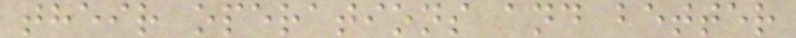their operations and better
